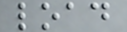load
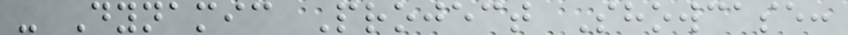- Dynamic Project Showcase:
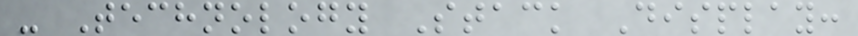- Technology Stack Display:
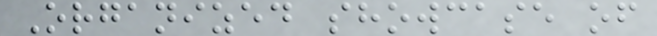Organized showcase of
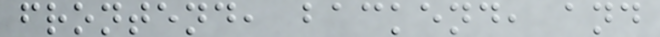frontend, backend, and
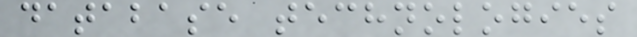database technologies
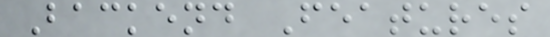Backend Features
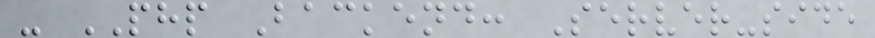- PHP Backend: Server-side
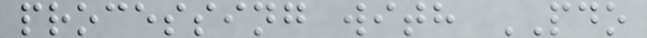processing with PDO
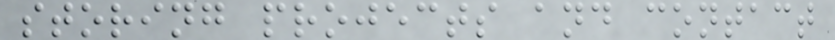storing projects and contact
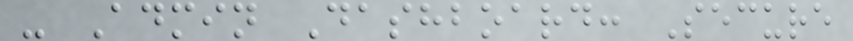- Admin Dashboard: Secure
